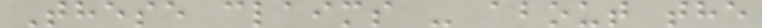These claims - about the
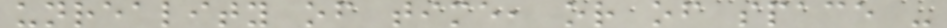unreality of time, or of space -
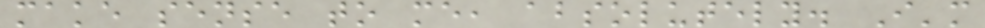make sense to me, absolutely. I'm
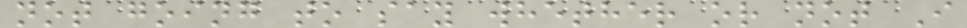not going to say whether or not I
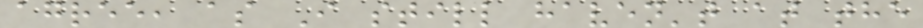agree, as I still haven't at the
